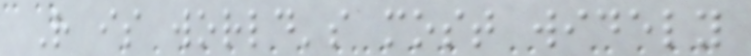R is world's most widely
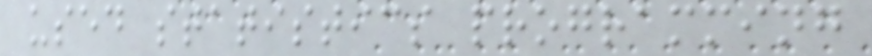used statistics programming
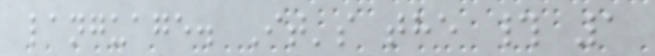language. It's the # 1
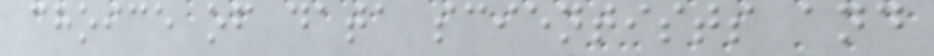choice of data scientists and
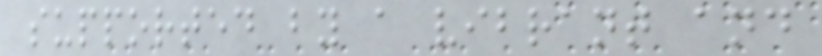supported by a vibrant and
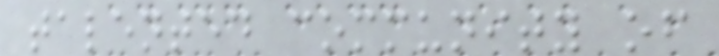talented community of
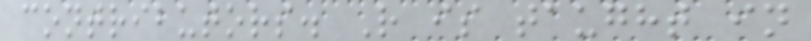contributors. R is taught in
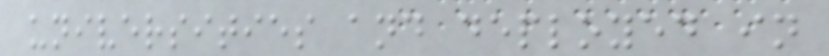universities and deployed in
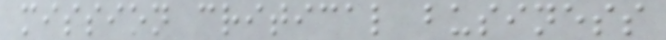mission critical business
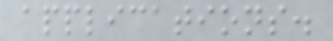applications.
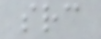src
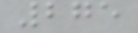275
